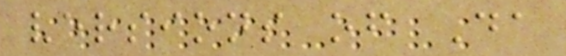versions of Da
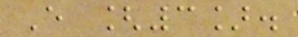E [3].
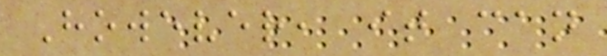However, it can
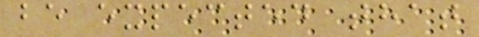be expected that
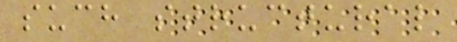such structural
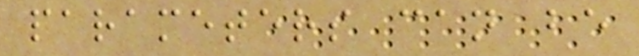parameters can be
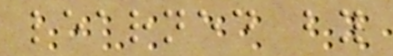learned by
